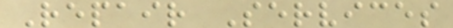Repair Services
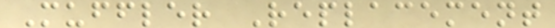Muffler Replacement
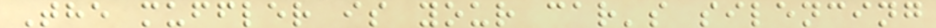The muffler is your car's silencing
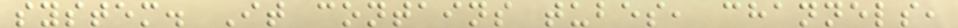system. It contains tubes, channels,
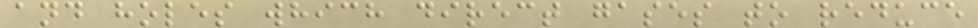and holes which direct gases to reduce
